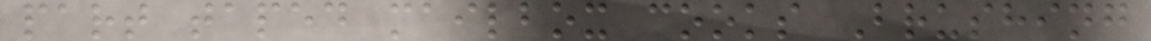part taped mailbox cooks Brushing
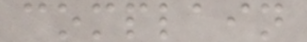complain
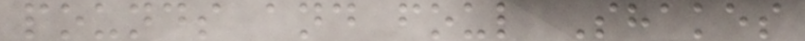pounds and foul Shakes
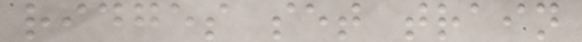ridges set train
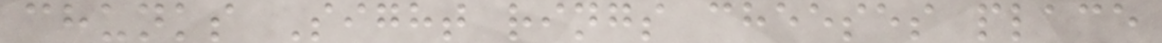chunks Sight rings cheeses place
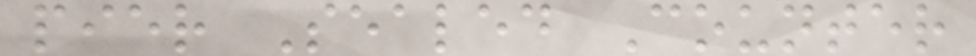pier Sealed Counter
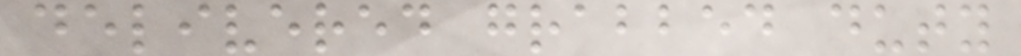delivered grabbed duty
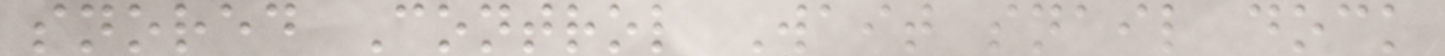snored Control Wait snail dock
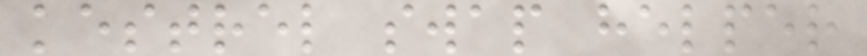kestrel swap helper
